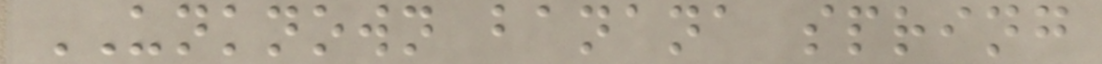UNKNOWN banana spring
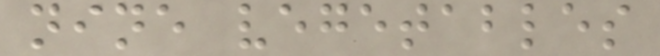nine vegetables
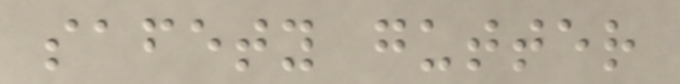safety gutter
